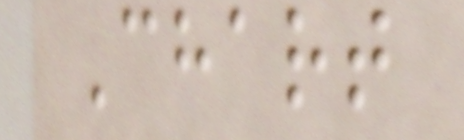Chart
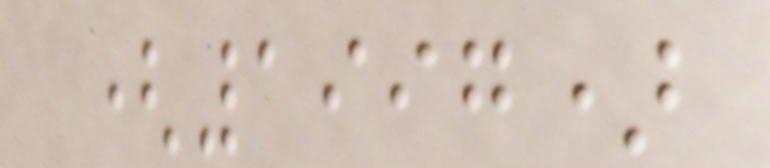(1997)
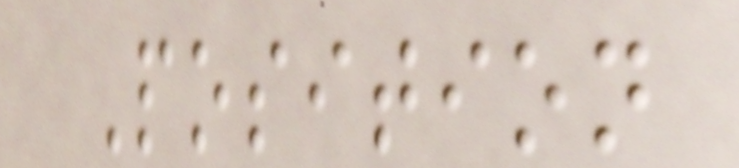Position
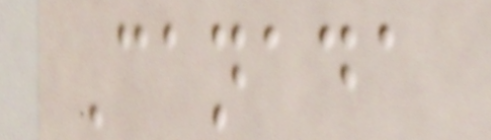Canada
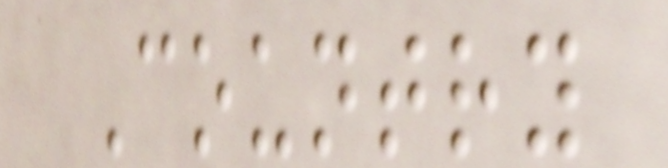Country
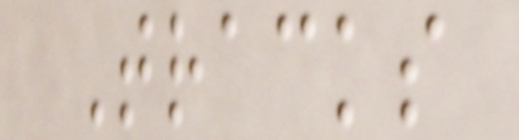Tracks
